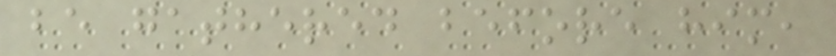be gathered before him,
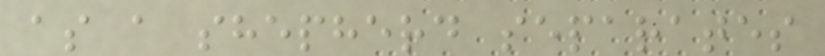as a shepherd separates
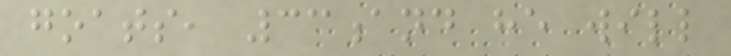goats, 33and he will
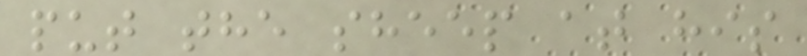put the sheep at his
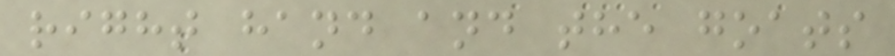right hand and the goats
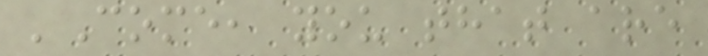'Come, you that are
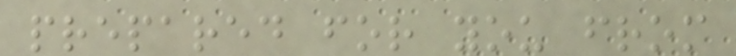prepared for you from
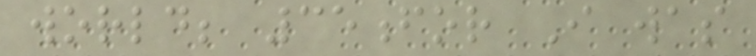world; 35for I was
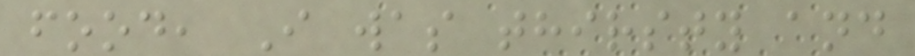food, I was thirsty and
